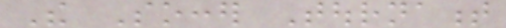The Soccer Tournament
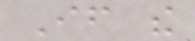If the
